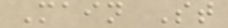Main St
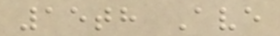15th Ave
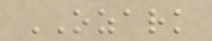OZARK
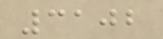3102
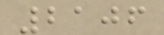2106
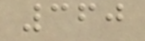360
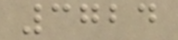3724
